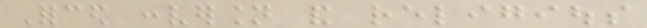Forced conversion and religious
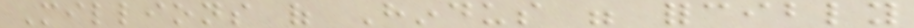Millions of Hindus were forcibly
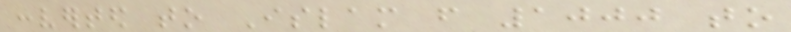converted to Islam from 1000 to
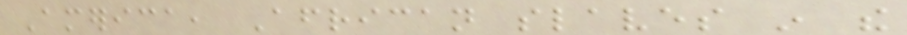America, African slaves in the
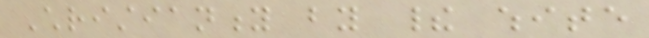Christianity by their white
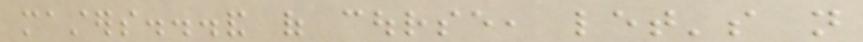masters...and of course, let's not
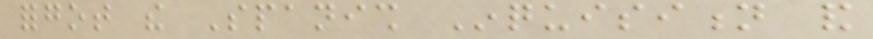forgot the Spanish Inquisition and
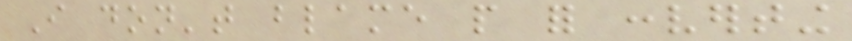I don't blame people for converting
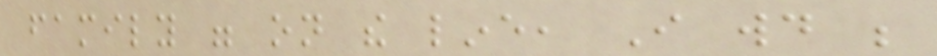family were on the line, I would be
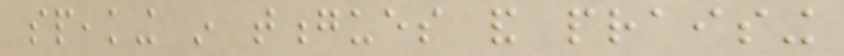speaking in tongues and praising
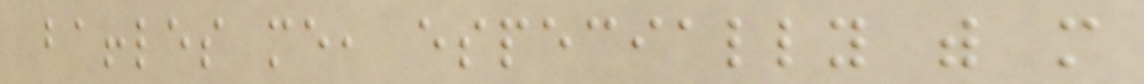baffles me, especially with more
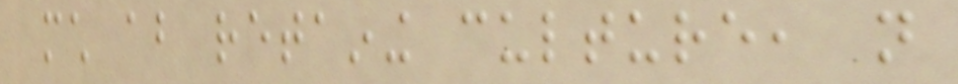much about retaining culture, not
